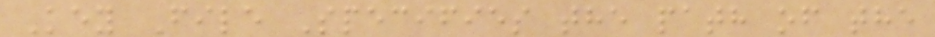Key File Specifies the path of the
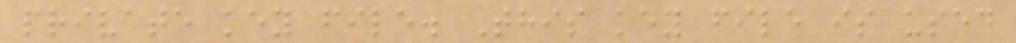private key file. This key file is used
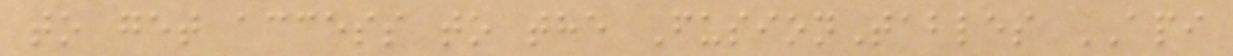to get access to the FusionTables API
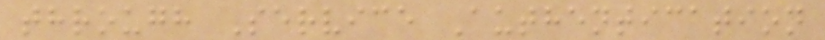through Service Authentication
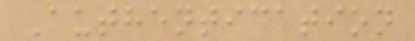Authentication
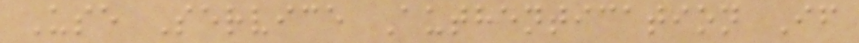Use Service Authentication If
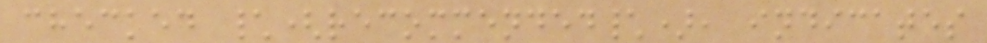checked \(recommended\), indicates
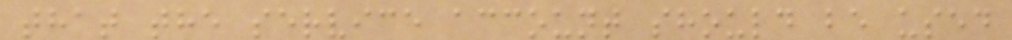that the service account should be used
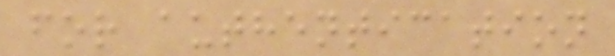for authentication
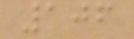106
